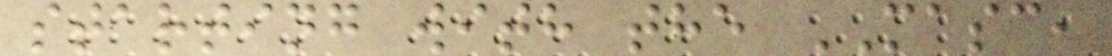starting with the MASC,
